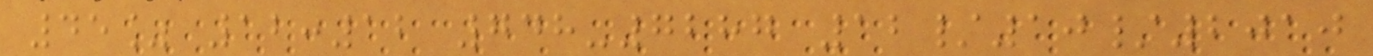45% 12:12 748-7287 12/10/2010
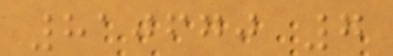810670 7
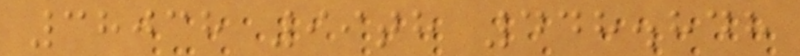38038 99th 448.848
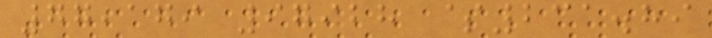77,179 97928 $231.89
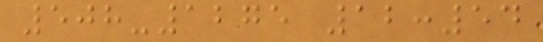508-1275 12:54
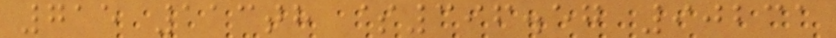715 113th $396.57 90231
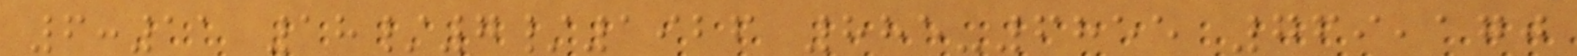6:11 18/7/1926 885-6855 769,170
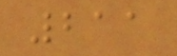211
